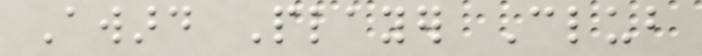Award Player Club
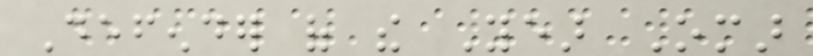Defender of the Year Omar
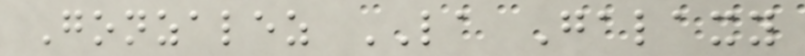Gonzalez LA Galaxy
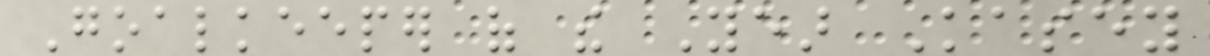Goalkeeper of the Year Kasey
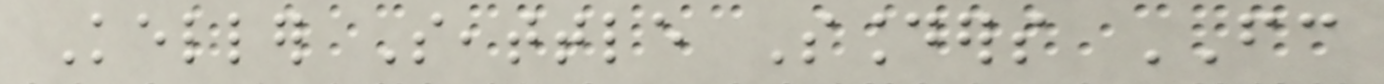Keller Seattle Sounders FC
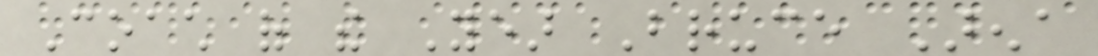Coach of the Year Bruce Arena
